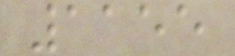1155
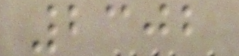2302
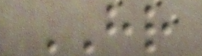HR
